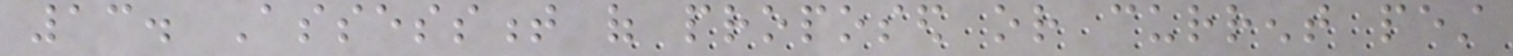13. Assessment of proposed or current pest
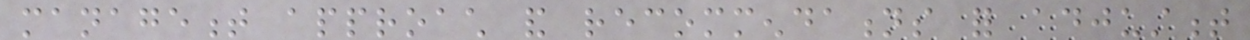management approach and recommendations for adjustment
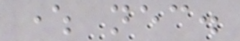where necessary.
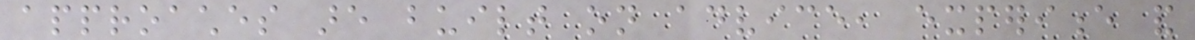approaches are built on advice, experience and
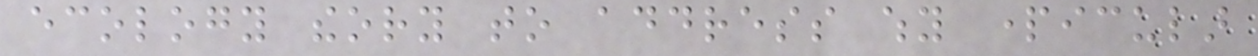ecology theory to address why particular
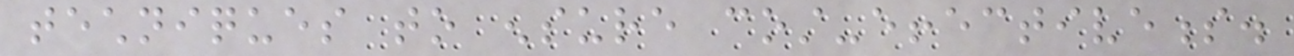techniques to ensure cost-effectiveness.
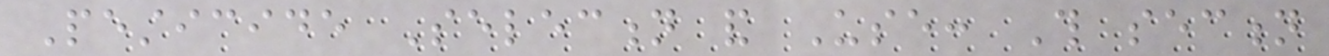Pesticide Selection and Use: This section
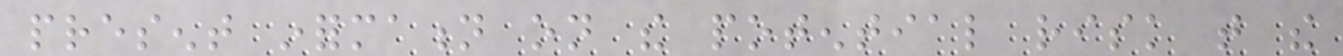present information on the potential risk that the
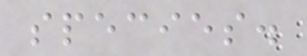species.
